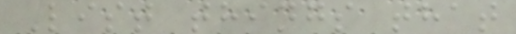List things that
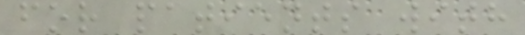for patients with
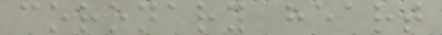coronary heart
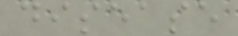disease
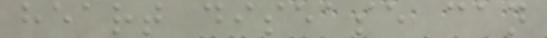heart disease can
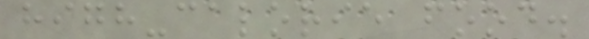high-calorie food.
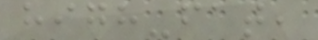high-fat,
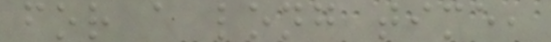for a long time,
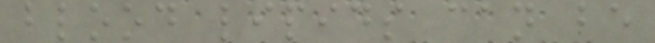blood lipids can be
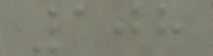108
